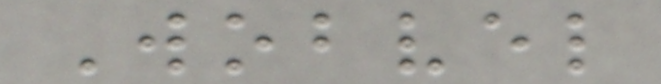Wobvel
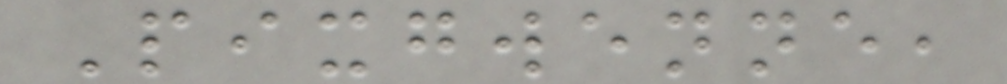Pixgwenne,
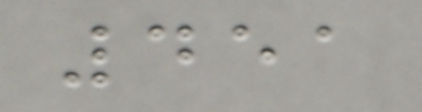451
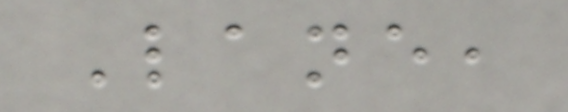Lane,
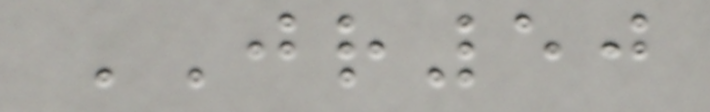JR50
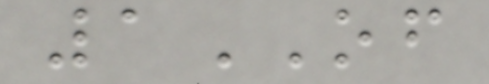1OF
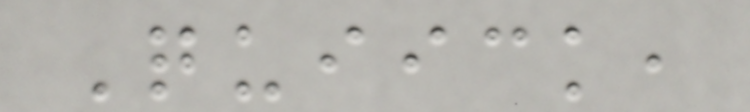Quiick,
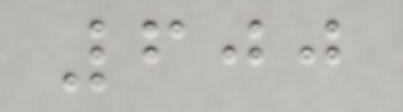600
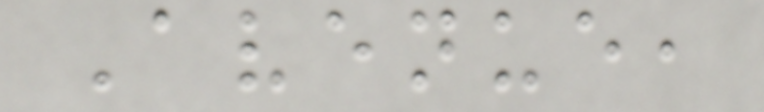Avenue,
